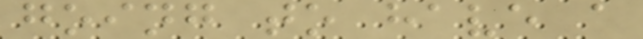going to have a
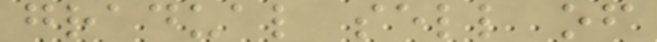gradual sell of
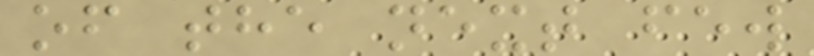of the next few
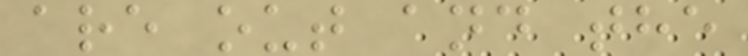are out and the
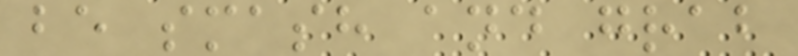be smash and grab
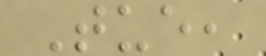Tue,
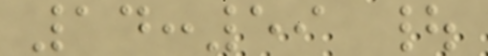14:59 |
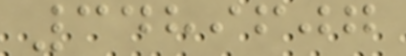3489607
